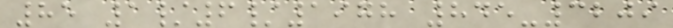85 1/6/1978 845-3209
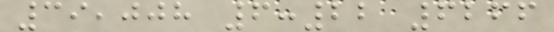39,008 6:22 6266
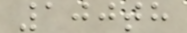100th
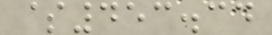$453.34
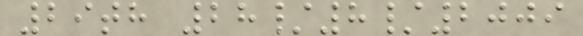29th 28/8/2009
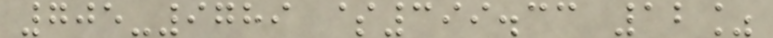705-9789 $399.33 12%
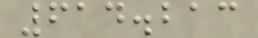614.213
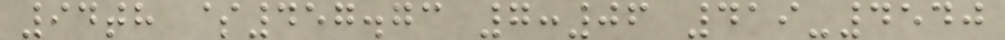94th $457.73 7:06 419-4540
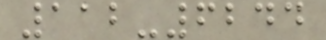112-6244
